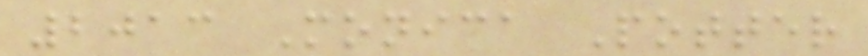2013 Monica Potter
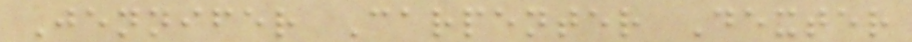Jennifer Carpenter Dexter
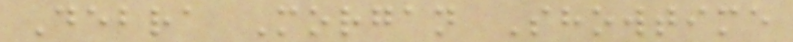Debra Morgan Showtime
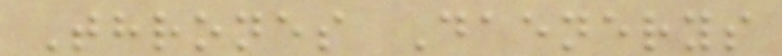Thrones Daenerys
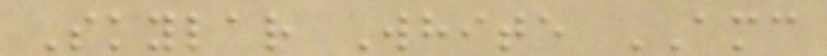Skylar White AMC
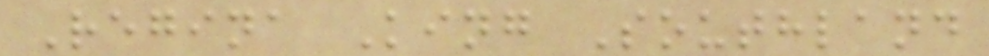Regina King Southland
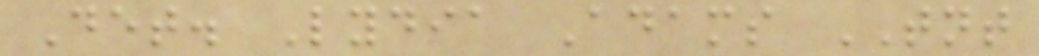Det. Lydia Adams TNT
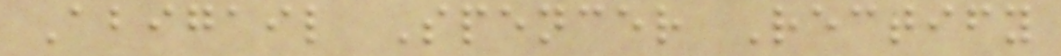Abigail Spencer Rectify
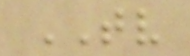TV
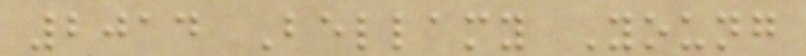2014 Bellamy Young
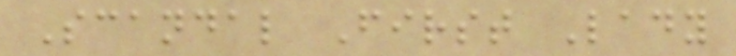Scandal First Lady
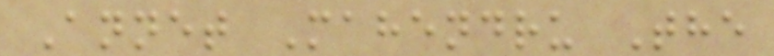Annet Mahendru The
